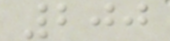200
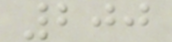200
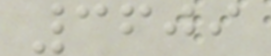3609
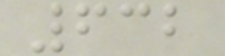632
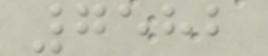7582
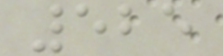525
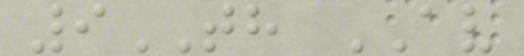9TH AV
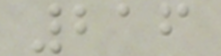216
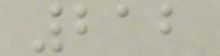212
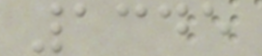1345
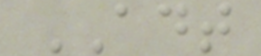ADT
